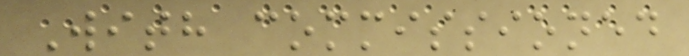With commissioned
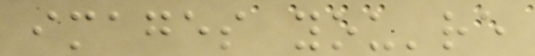images you're
